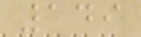149
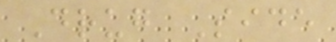Drug Side
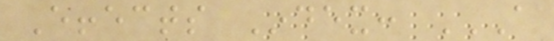Effects Index: A
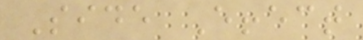Side Effect
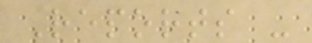Reports -
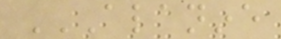ALANINE
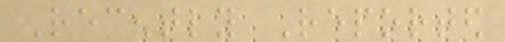Recently Reported
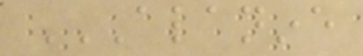ALANINE
